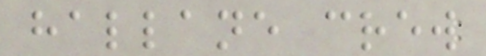hallane crew
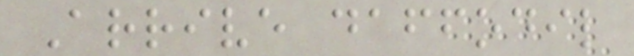Arrive daffodil
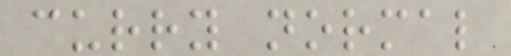curry normal
